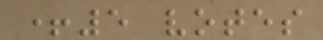+5 votes
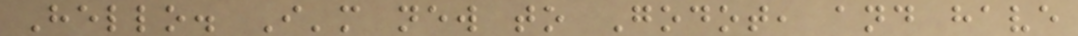Hello. I'm new to Godot, and have
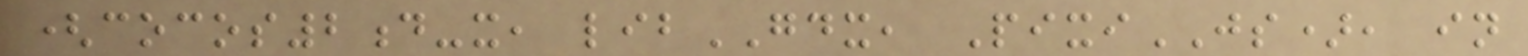(cocos2d-x, libGDX, PixiJS), in
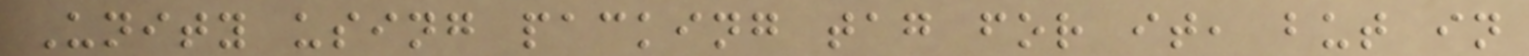Unity using packing tag for it, but in
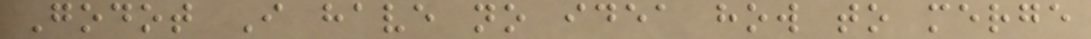Godot I have no idea how to merge
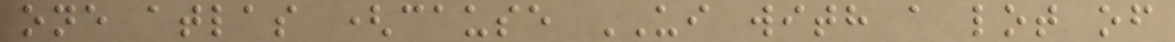one atlas (cause UI with a lot of
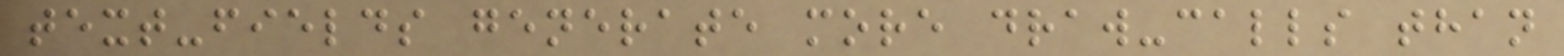text-fields generate more draw-calls than
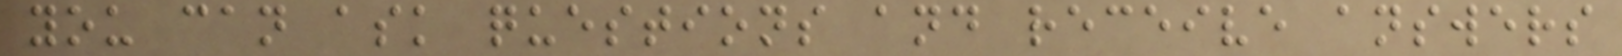you can ask questions and receive answers
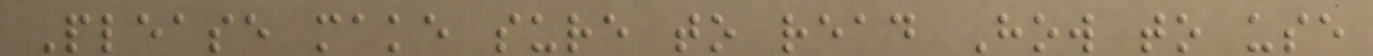Please make sure to read How to use
